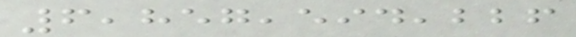6,857,594,226
